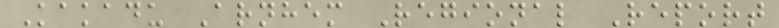Kakadu Arnhem Regional Report
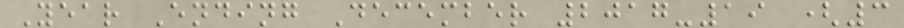Year Ending December 2017-19 (3
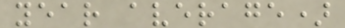year average)
